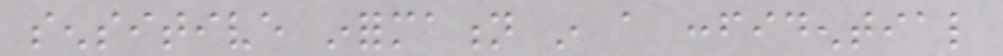sensitive information in a confidential
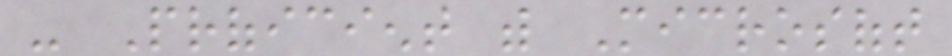- Proficient with Microsoft
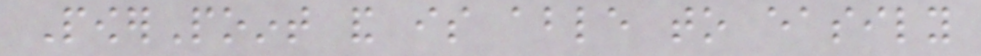PowerPoint and is able to easily
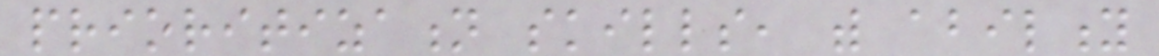prioritization skills, with ability
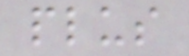plus
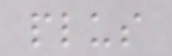plus
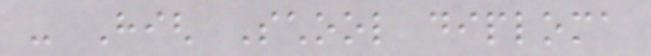- High School diploma
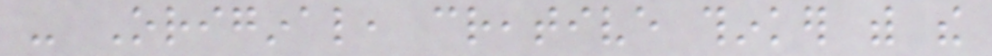- Original, creative thinker with the
